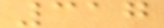317
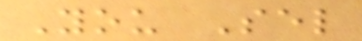You Sel
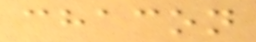chacon
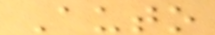Auto
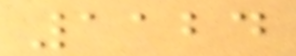1124
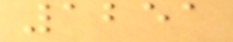1251
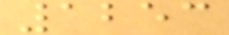1253
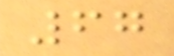67
